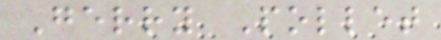Gerry Pollet
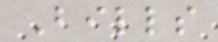Bills
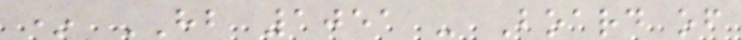* HB 1051 - Board of
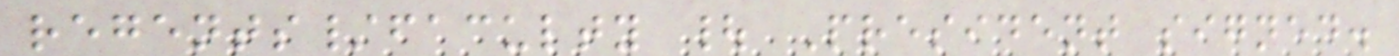regents/faculty | President signed.
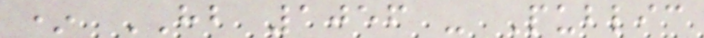* HB 1056 - Public
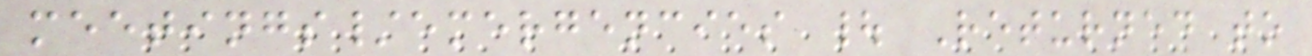meetings/emergencies | Returned to
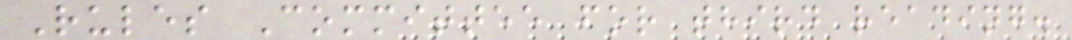Rules Committee for third reading.
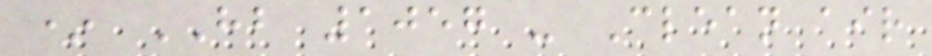* HB 1057 - Clean air
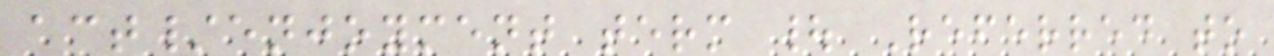act/enjoyment term | Referred to
